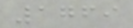1769
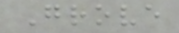Grove
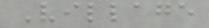Village
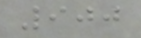900
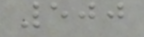500
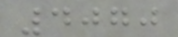4070
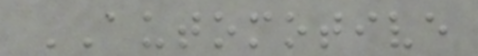AUTOMOTIVE
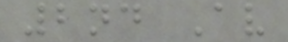2nd Av
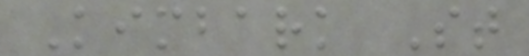Kimbark St
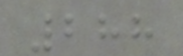288
